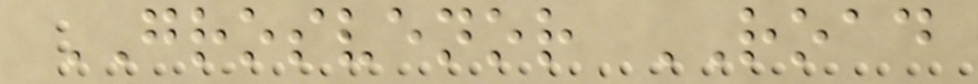GROSVENOR ROAD
